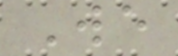We
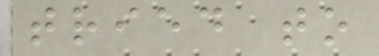tried to
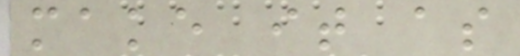make it as
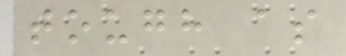tough as
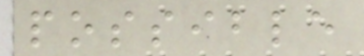possible
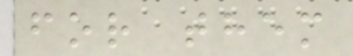for them
